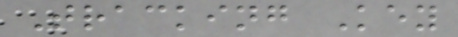Tracking Key
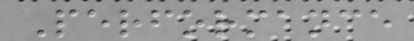Performance
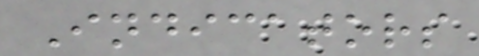Indicators
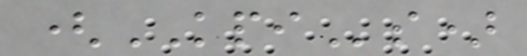(KPIs)
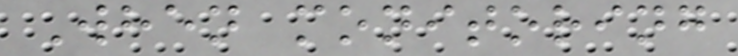When monitoring
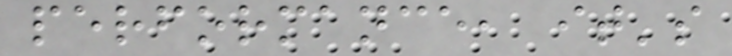performance, it's
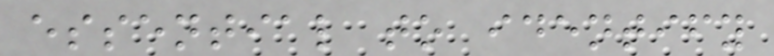essential to identify
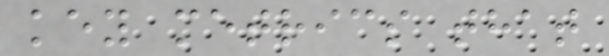key metrics that
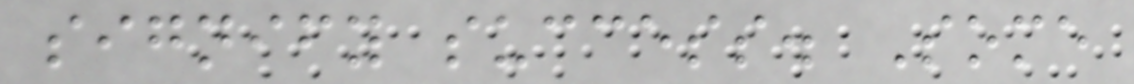signify success. Some
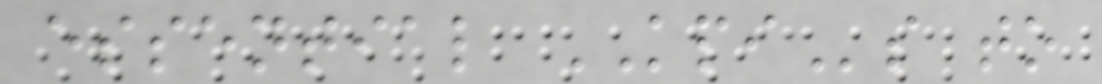essential KPIs to
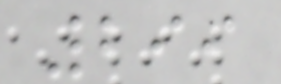299
